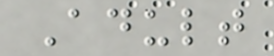Adult
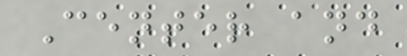Center and
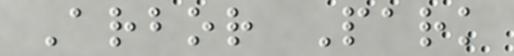Arbor Park
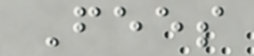Fees
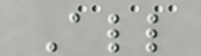All
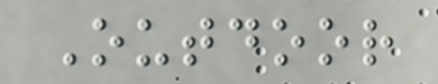Outdoor
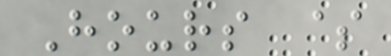Hours $
